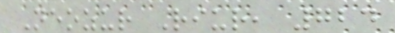Neozur Riur, 724
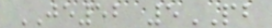JE52 5PB
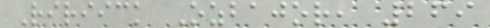Ririick Ozbajor, 269
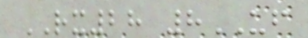RX28 8UF
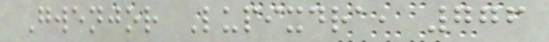Gwenjor Lupixdra, 776
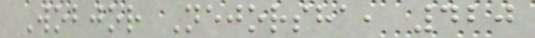Wobjor Nejorsha, 420
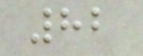82
